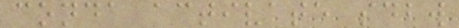conda activate sdbw
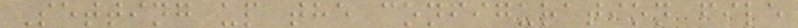Setting up the configuration file
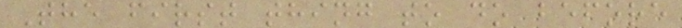The first thing to do before
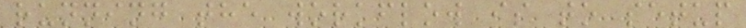running the workflow is to setup
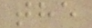the
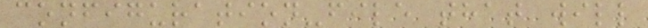configuration-file that will
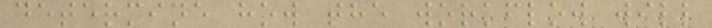determine how the workflow will
